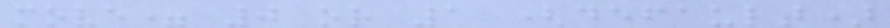move= 0 or 1 (default)
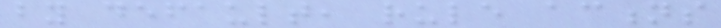by default, rule actions
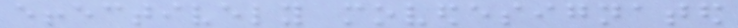effectively movedesignated
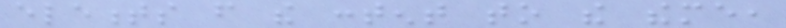elements from the content to the theme,
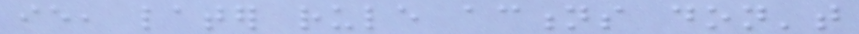ie, later rule actions don't
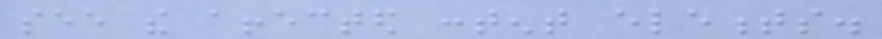see the affected content elements.
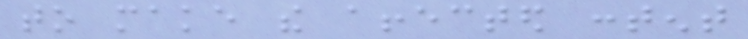to make the affected content
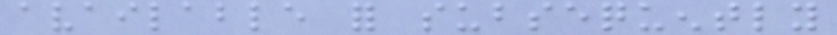available for subsequently
